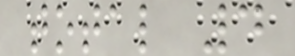total 4
